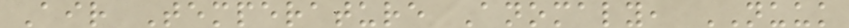Air Temperature Anomaly, NUUK
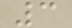3
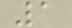1
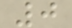0
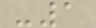-1
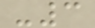-3
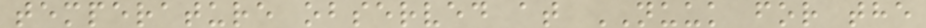temperature observed at NUUK for the
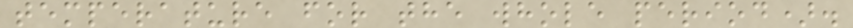temperature for the whole period).
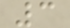3
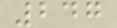247
